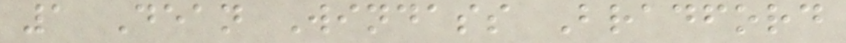1 Dean Windass Bradford
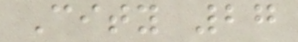City 27
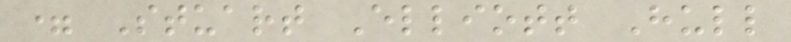= Stuart Elliott Hull
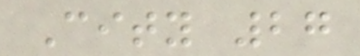City 27
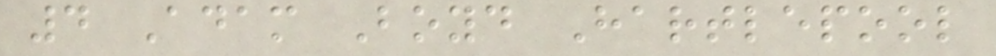4 Adam Boyd Hartlepool
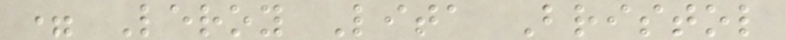= Leroy Lita Bristol
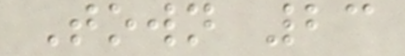Town 23
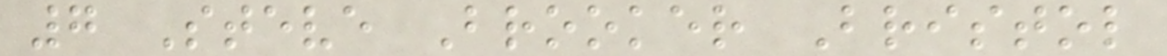7 Steve Brooker Bristol
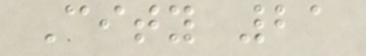City 21
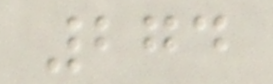274
